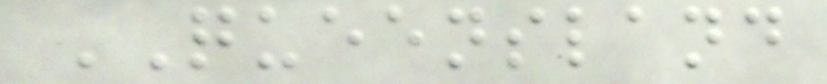QUEENSLAND
